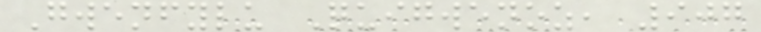Gwenfylu Quigwenoz, 907
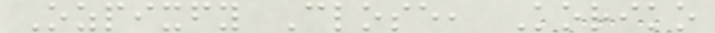Ozpixfy Close, Koriko
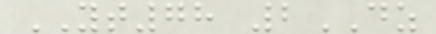YT78 2DZ
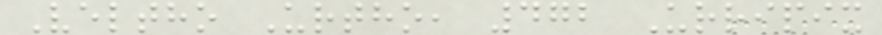Veltho Urtho, 472 Urripix
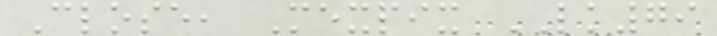Close, Mexpix LK79
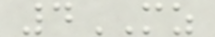4MZ
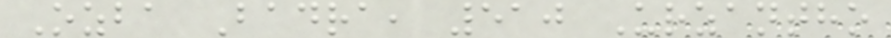Ozba Badra, 510 Urzantho
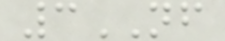3NF
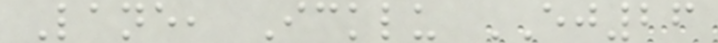Lane, Icklu EJ26
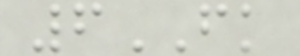6FK
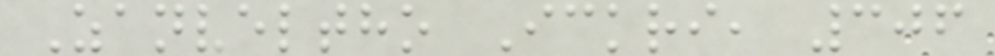Zanveltho Ickri, 306
